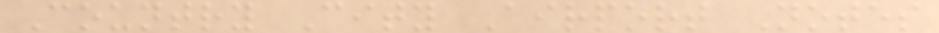Country City Airport Notes
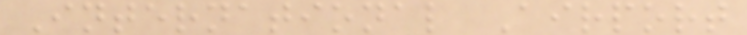International Airport
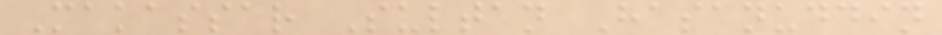Makassar Sultan Hasanuddin
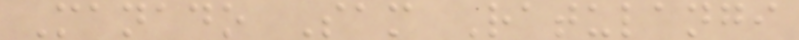Manado Sam Ratulangi
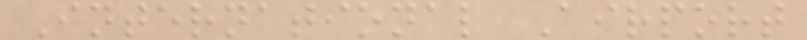International Airport
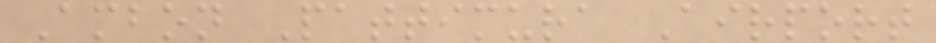Ambon Pattimura Airport
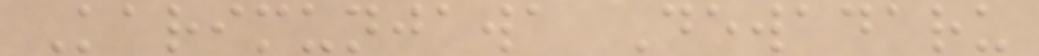Karimunjawa Dewadaru
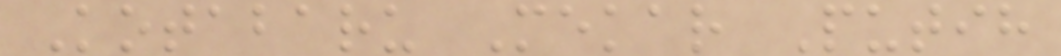Kotabaru Mekar Putih
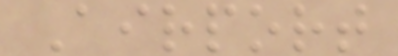Airport
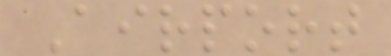Airport
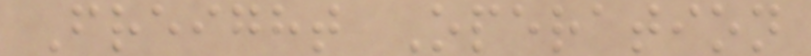Freight Operation
